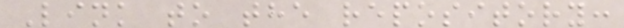Link to the repository:
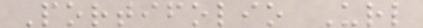Portifolio Url
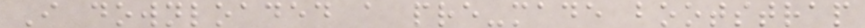I downloaded a pre-made bootstrap
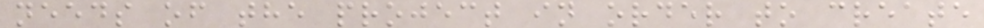needs of the project in order to create
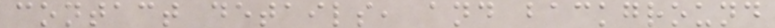contact details, and background
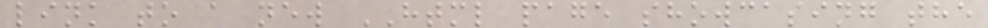link to a new HTML page showcasing the
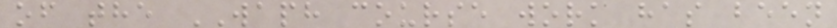of the WAPH course work has been
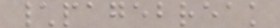\pagebreak
